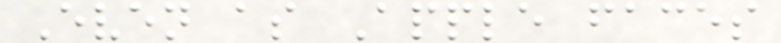Even as Apple faces
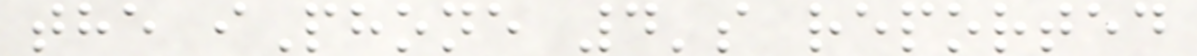the iPhone 4's reported
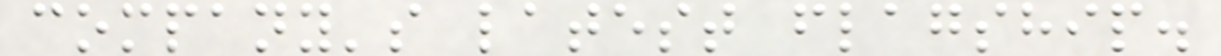company's latest flagship.
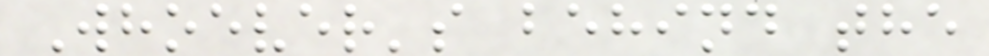Whoever's behind the
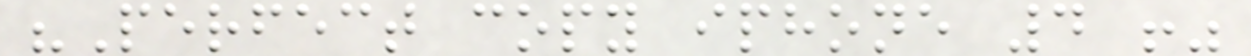"Perfect copy iphone 4 !"
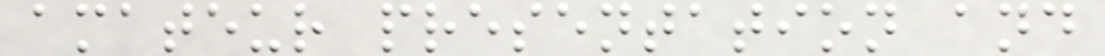amateur presentation and
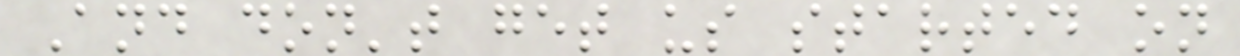And don't get us started on
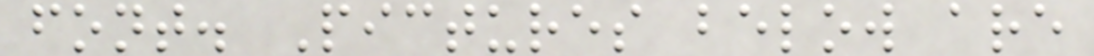font. Pictures below are
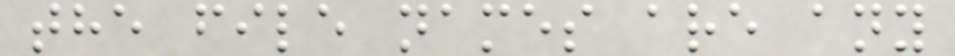the file names are any
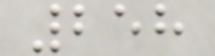258
